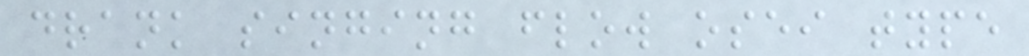drank singing flow osei type
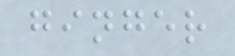ginger
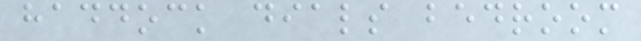haddock dials bedroom
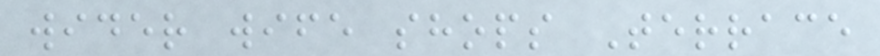wider wife shops Terrace
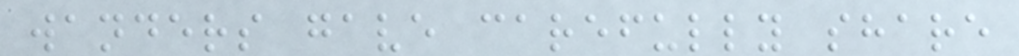wanders gave carefully share
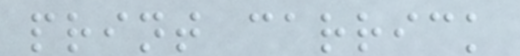print carrick
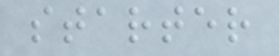starter
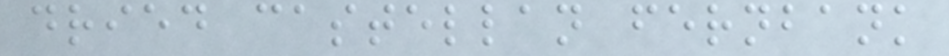dried castellan fernbank
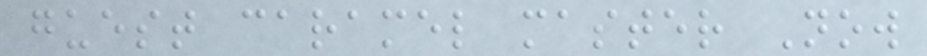guest caramel master Now
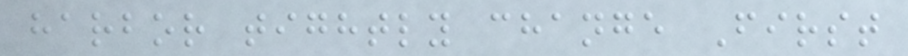harbor tightly change First
